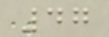47
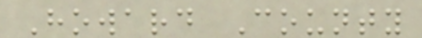Howard County
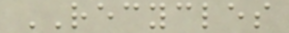RECYCLES
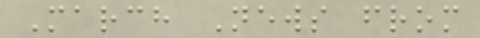March News from
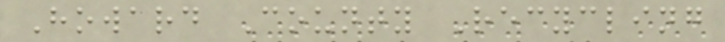Howard County Recycling
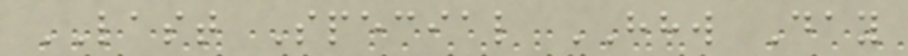LAST Special HHW Day
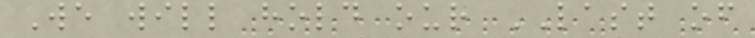We will hold our LAST of
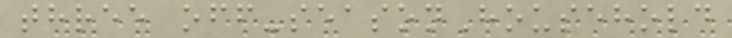three off-seasonHousehold
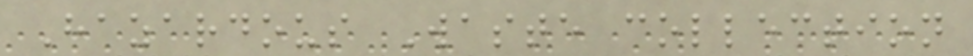Hazardous Waste collection
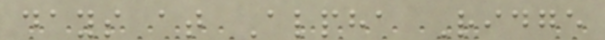days at Alpha Ridge
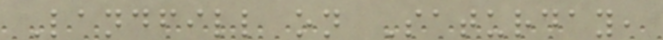Landfill on Saturday,
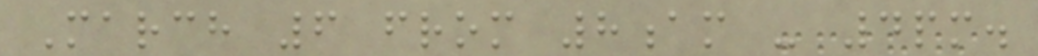March 6 from 8am - 4pm.
